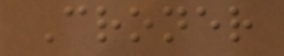Croner
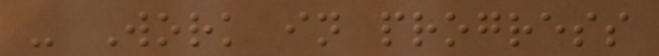- Work in progress
